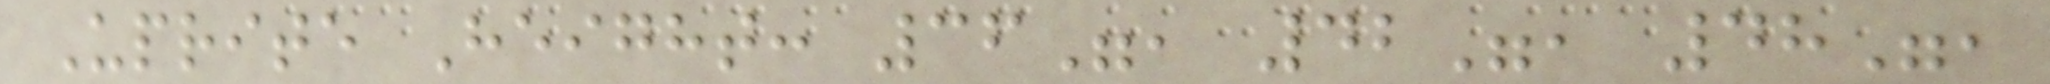Uprite Height: 36", 42", 48",
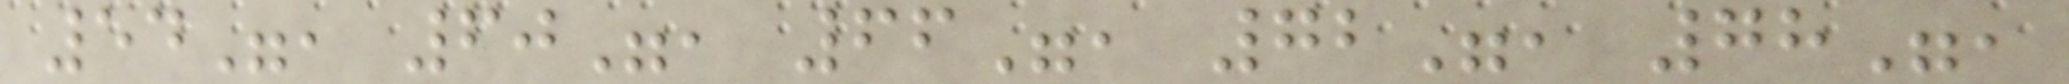54", 60", 66", 72", 78",
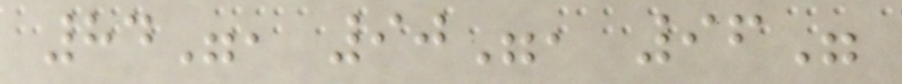84", 90", 96"
